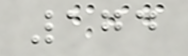174
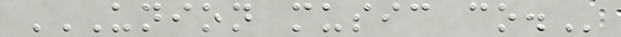UNION MUSIC CO.
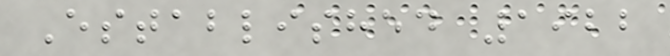Established 1922
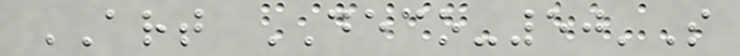ART DECO-50'S
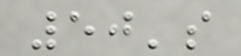50's
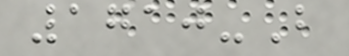1710-B
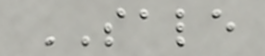SALE
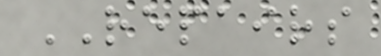REPAIRS
